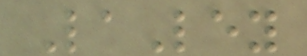LaLey
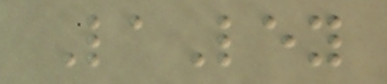LaLey
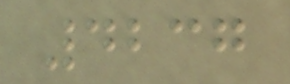4237
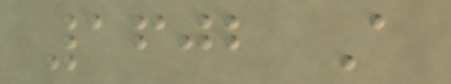1602 A
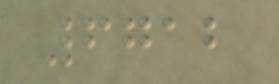6712
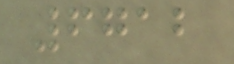6712
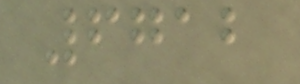6712
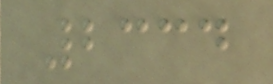2334
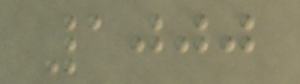1000
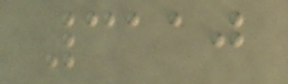3110
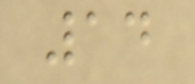14
